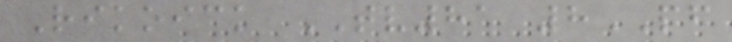Rikoick TV81 8PF
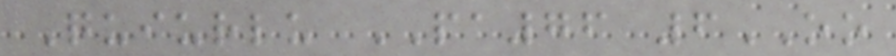Quiurlu PA76 6OO
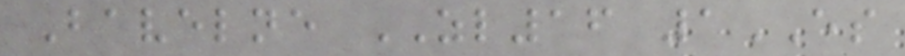Bavelne ZL16 1ES
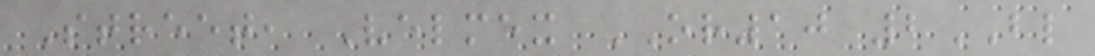Street, Velmex OR10 2BL
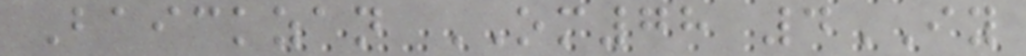Baickzan OM78 4IY
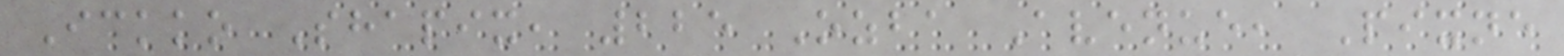Ickko Shapix, 225 Ozba Avenue, Pixne
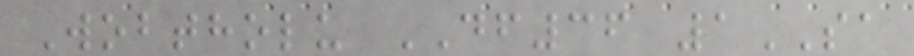Wobtholu DF36 1SA
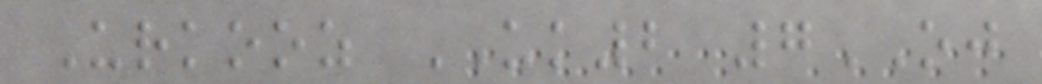Urkooz UK2 7OJ
